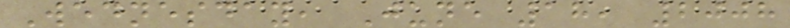Wednesday, June 18, 2008
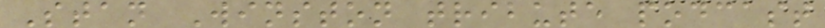Stan Winston tribute podcast
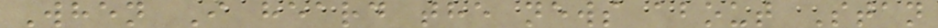When I heard the news about Stan
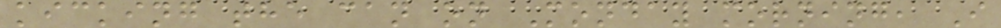kicking the can on Monday morning, I
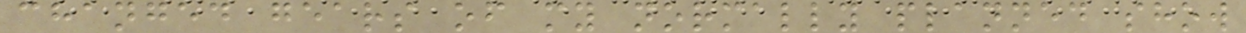changed gears of my normally planned show
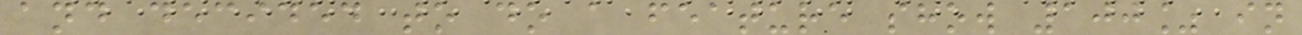and decided to do a feature show 100% in
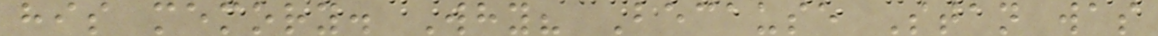his memory. Why? Because Stan was
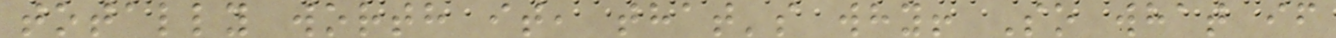totally worth it, that's why! So what if
